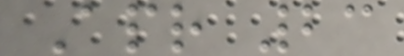Apr 23
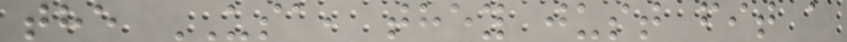the USA, they just fit a
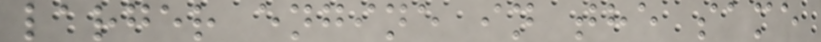larger engine in the same
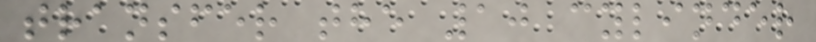transfer the 10 cylinder
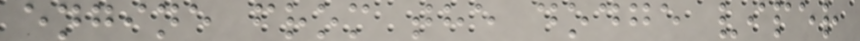engine from the dodge viper
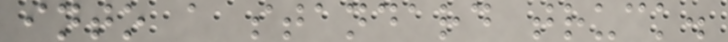into a standard truck.
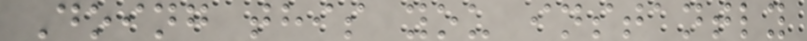Doing this you instantly
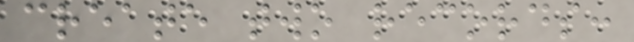create two records:
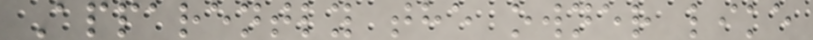Apparently the owner like
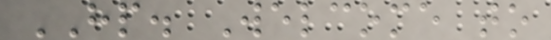HP. Welcome to
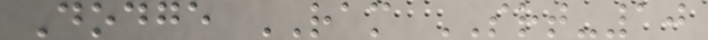Dodge RAM SRT-10
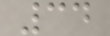34
